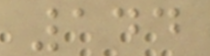144
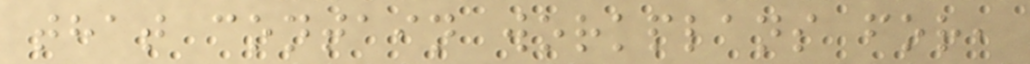that contain workplans for,
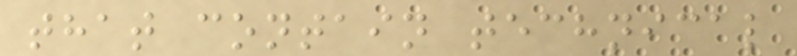that contain technical
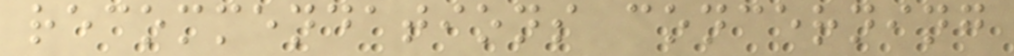recommendations concerning
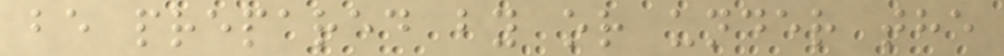be prepared by or under the
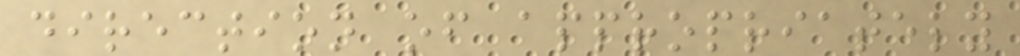direction of appropriately
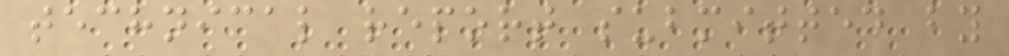technical report submitted by
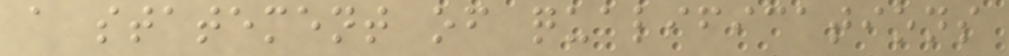a statement of qualifications
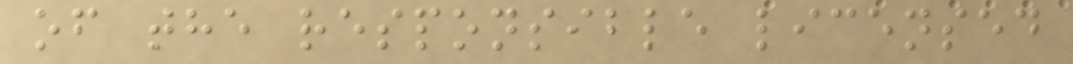of the responsible licensed
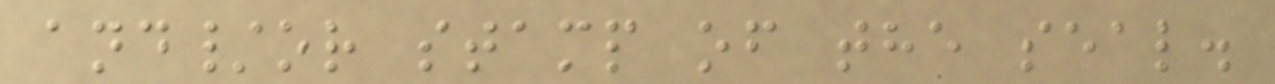and/or stamp of the seal.
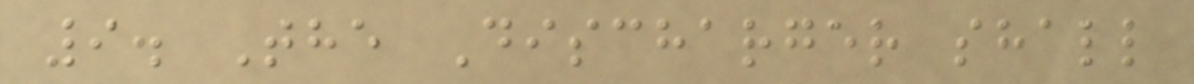9. The Discharger shall
